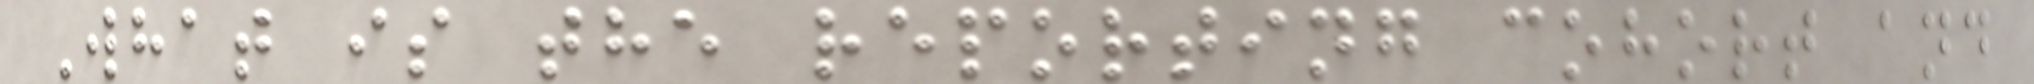What is the reporting cohort and
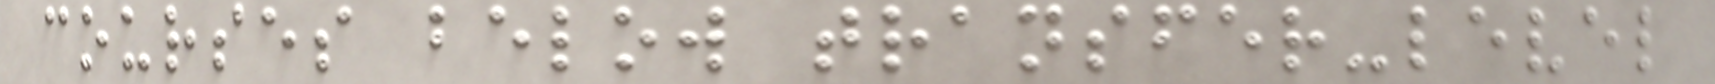courses below transfer-level
